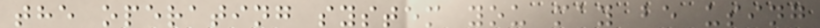the operating system you may be using
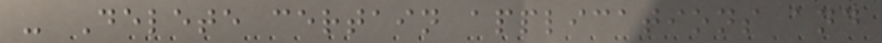- Delete certain applications and
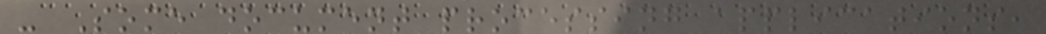- Some document processing applications,
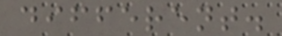different.
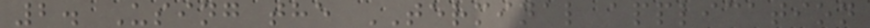2. Using the TERMINAL application
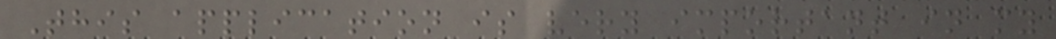This application is very important in my
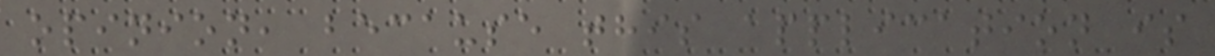opinion, because this application is
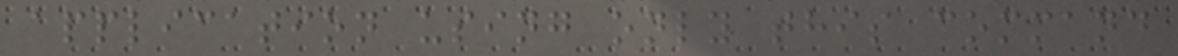application using only this command
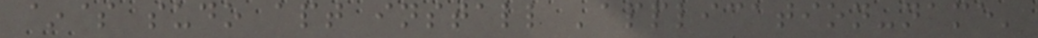~$ sudo apt install 'application-name'
